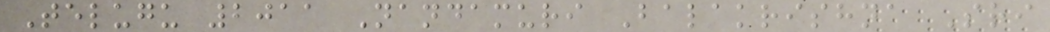Telugu 2011 Nandamuri Balakrishna Sri
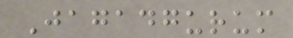Jagadgurum
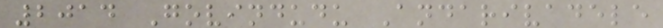2014 Govindudu Andarivadele
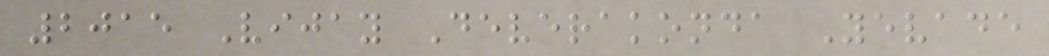2015 Vijay Deverakonda Yevade
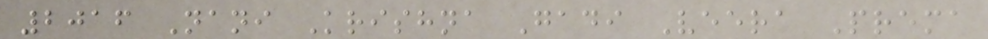2016 Nani Krishna Gadi Veera Prema
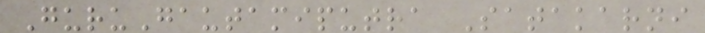GuruGautamiputra Satakarni
